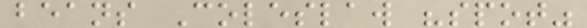beans Coleslaw "spot"
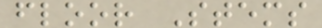floor Stems
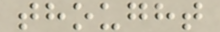thought
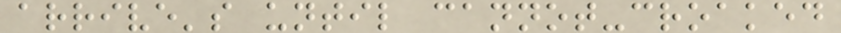arrive's until cannot-croaked
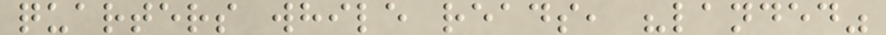quarters while reads, "landed"
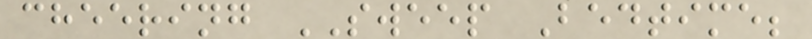cheering SWEEP Bedtime;
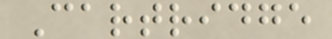Cartridge
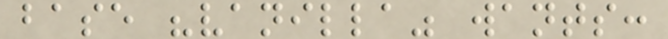base "vanilla" wants:
